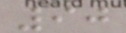90
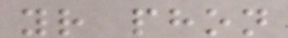your phon
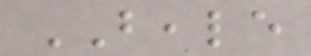BEALE
